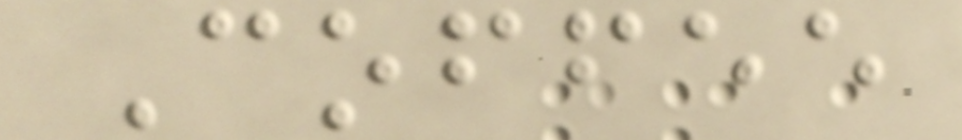Coffee
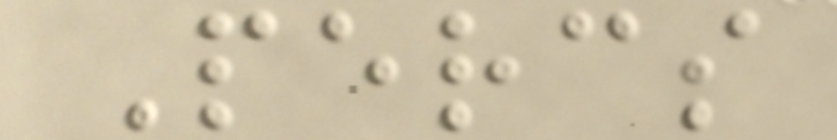Percs
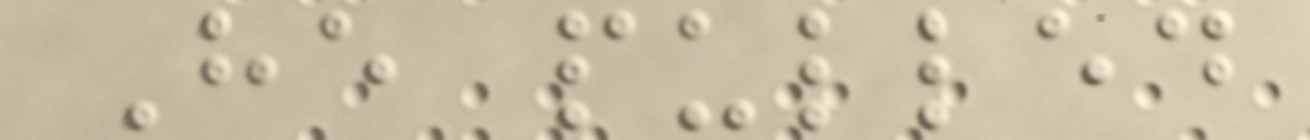He pulled
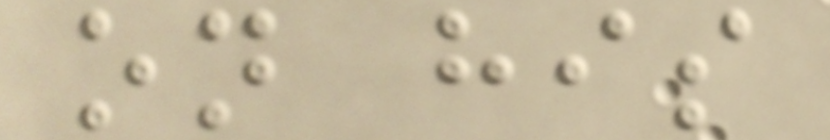on his
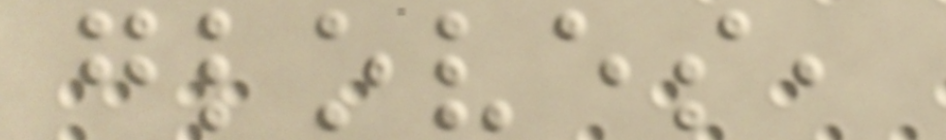gloves,
